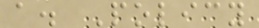a. Policy
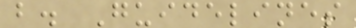b. Guidelines
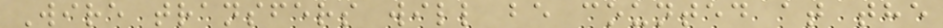Wire transfers will be counted at the
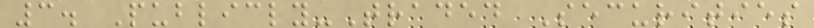3. Publicly-Traded Securities
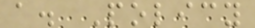a. Policy
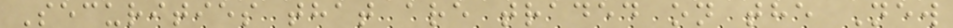Securities that are traded on the New
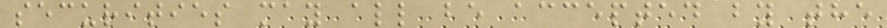securities may all be accepted by the
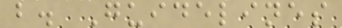b. Guidelines
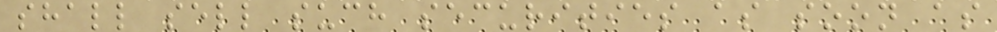shall sell such securities as soon as
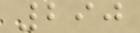290
